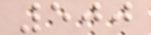500
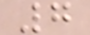7
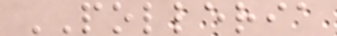POLLERIA
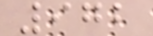972
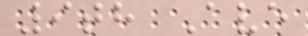9th Ave
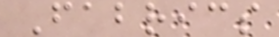Fabrics
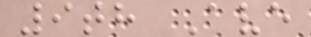9th Ave
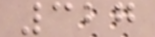327
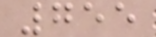755
